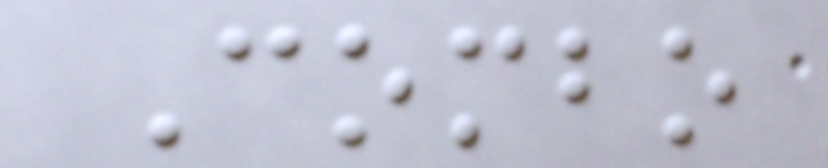Combo
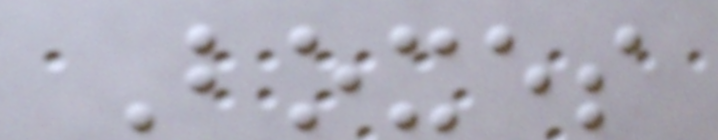Boxes
